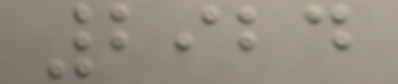2924
